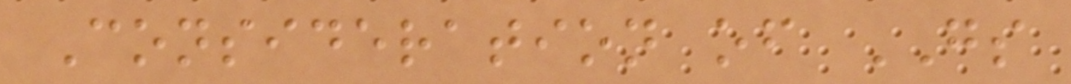Consideration of GS
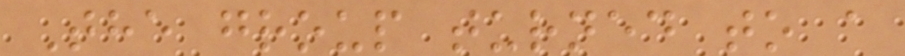The group turned to a
